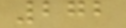272
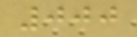000
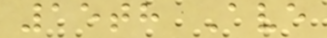15th Ave
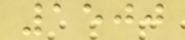1500
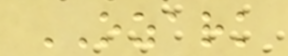OZARK
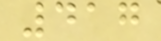417
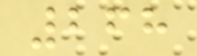268
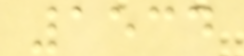1534
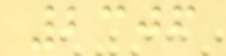2306
